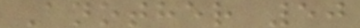Another 50
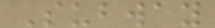Subway
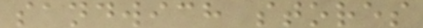sandwich stores
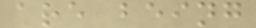are being
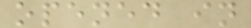opened in
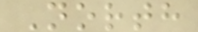North
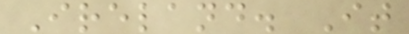Ireland. It
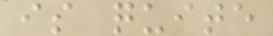is quite
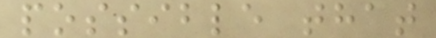possible that
